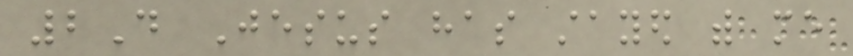2D Jesus has stayed with me
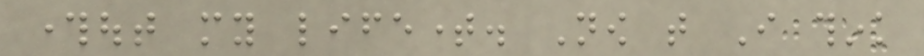throughout my lifetime. Now that I think
